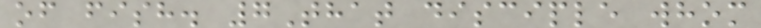of fish. 7That disciple whom
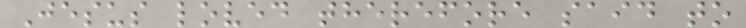Jesus loved therefore said to
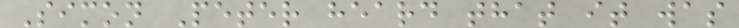Simon Peter heard that it was
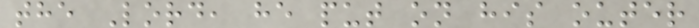the Lord, he put on his outer
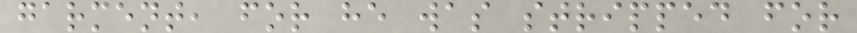garment, for he was stripped for
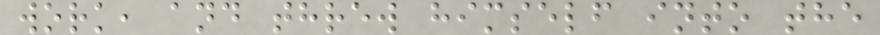work, and threw himself into the
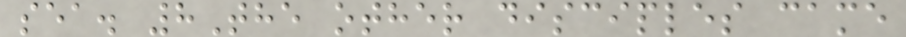sea. 8The other disciples came
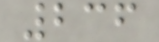236
